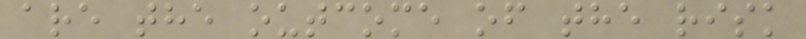are the outcome of the risk
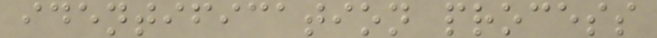identification process
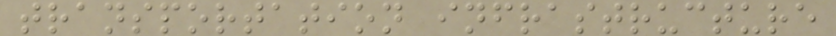transportation infrastructure
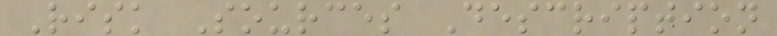Risk Sources Description
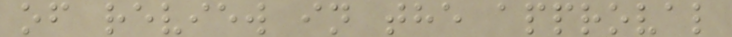of review in the approval
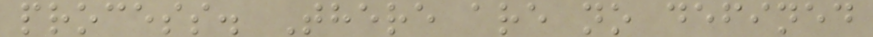process. There are no defined
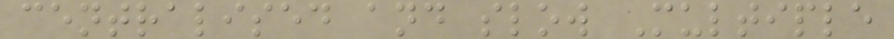centralised and slow Multiple
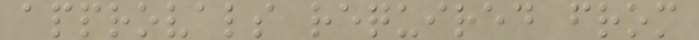approvals required from
